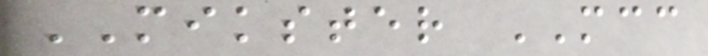MIKSTER MCC
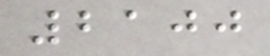2100
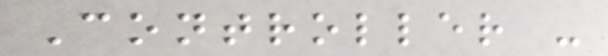Controller -
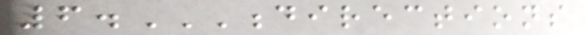6.DIRECTIONS
